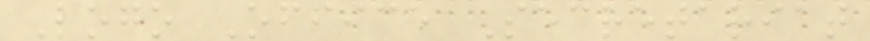Logo Office Secretariat
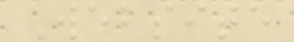Website
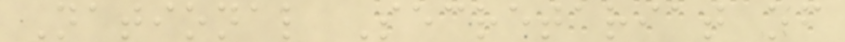National Secretariat of
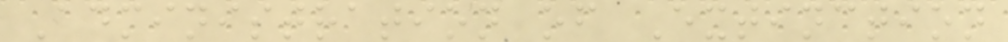Administration of Extinction
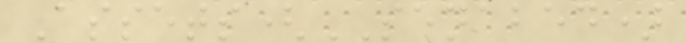Assets(SENABED)
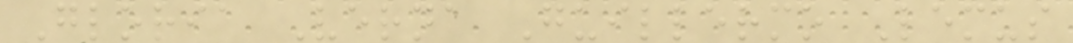Gloria Verna Guillermo Lemus
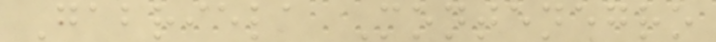Gabriela Montenegro
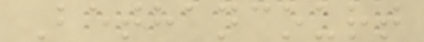Bethancourt
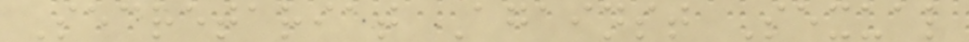Secretariat Against Sexual
